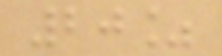20%
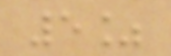5%
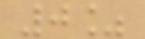0%
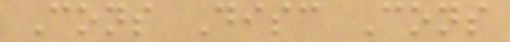Cons Disc Cons
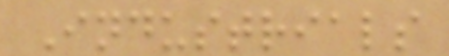Industrials
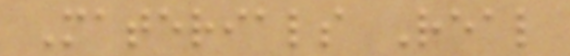Materials Real
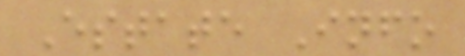Estate Info
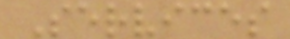Services
